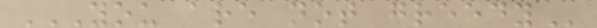YOU ARE NOT GREEDY
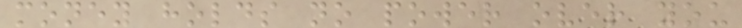money holds no power over you
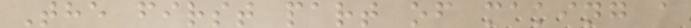The first part of making a
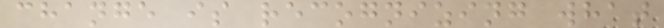change is recognizing what
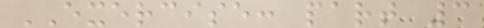EXERCISE: part 3
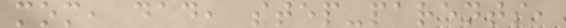mom, dad, step-parents,
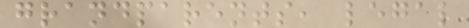grandparents, legal
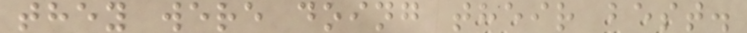they were doing their best.
